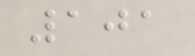101
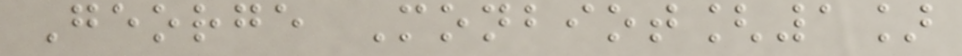George Monbiot[1]
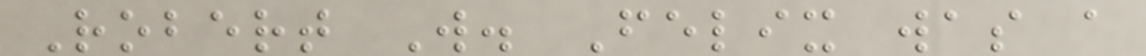Robert W. Felix was a
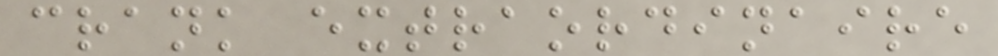crank extraordinaire
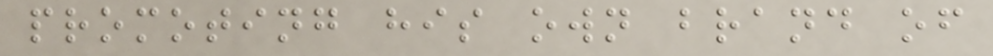promoting his own brand of
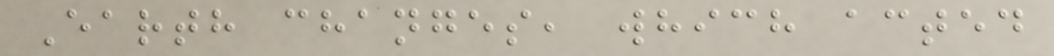Earth changes, which acted
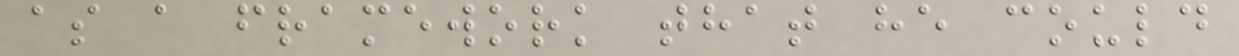as a framework that he could
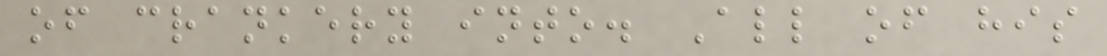of crankery into. All of his
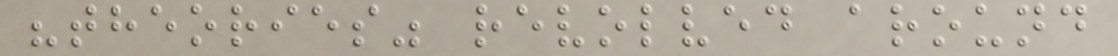"theories" revolved around
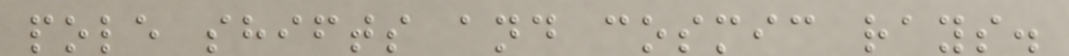pole shifts and cosmic rays.
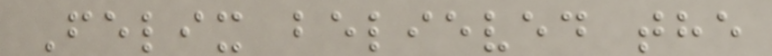Felix believed the
